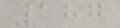187
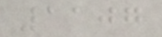1107
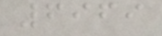6969
